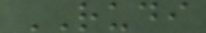RUDI
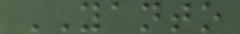YANTO
